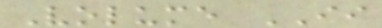Volume II
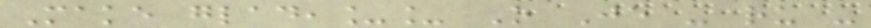Make glad,__ O Je - ru -
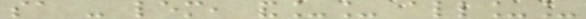sa - lem, and__ all__
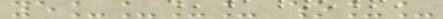ye____ who__
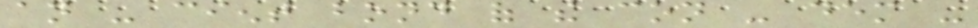an - cient bond of the con - dem -
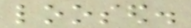loosed.
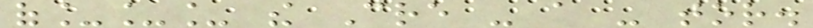of___ the Cre - a - tor.
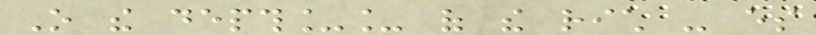O the depth__ of the rich - es
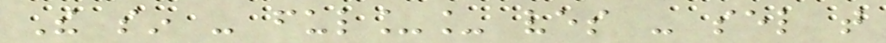The sin - ful__ ves - sel that
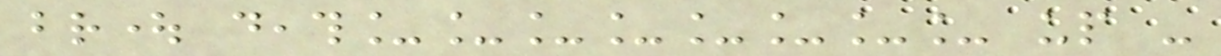brought death________ up -
